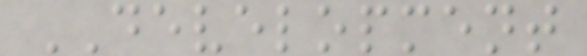DEVELOPMENT
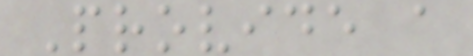Provide a
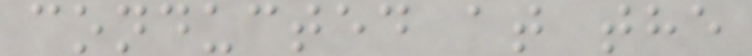conducted at the
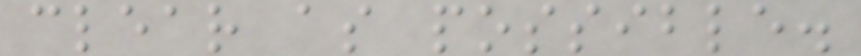clear as possible.
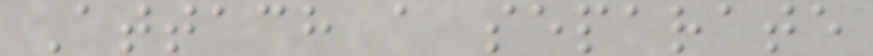Attach a separate
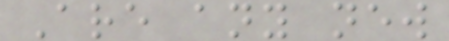Are any new
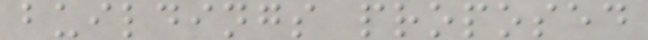buildings proposed
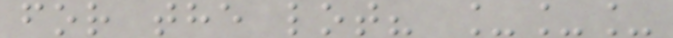for the lot? ___
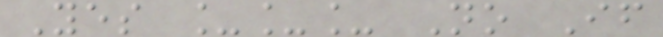Yes ___ No If
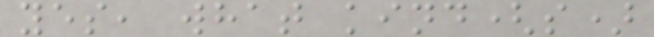yes, what kind(s)
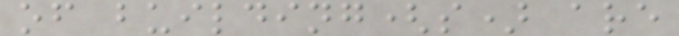of building(s) are
